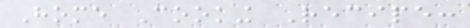Home Cooking Recipe:
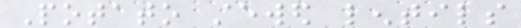Potato stewed lentils
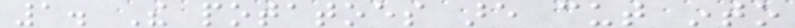1. The potatoes are cut into
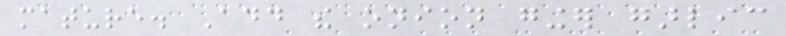mature. Add the onion ginger garlic
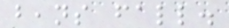beans fall.
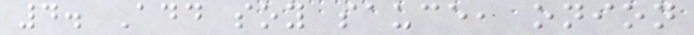4. Add soy sauce, onion
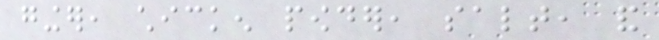ginger, chicken powder, salt, and
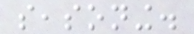seasoning.
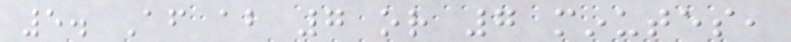5. After about 7 or 7 minutes,
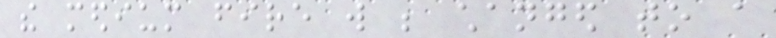the medium fire will be changed to a
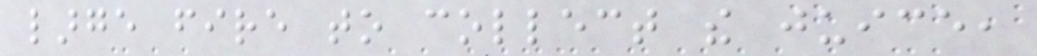large fire to collect the juice,
